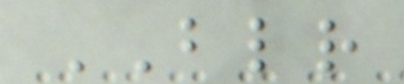BLR
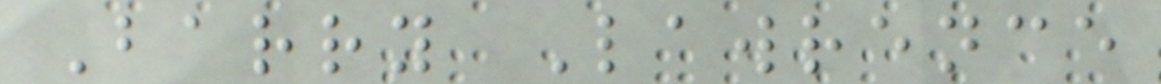Barry Lawrence
